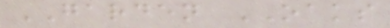GARDEN OAKS
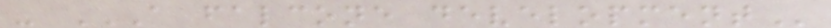- A FALCONE DEVELOPMENT
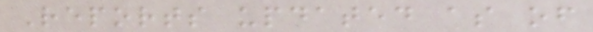Reports updated as of
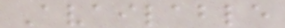Available
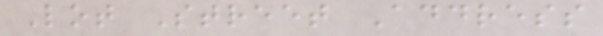Lot Street Address
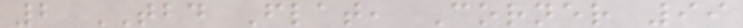2 TBD Flat, Corner 99
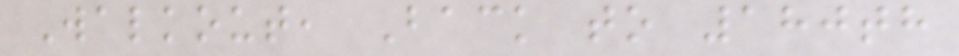Walkout, Back to 180th
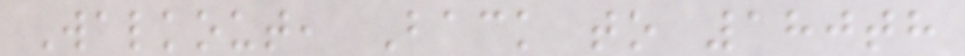Walkout, Back to 180th
